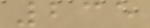235
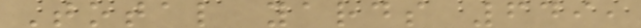Total yards 649,
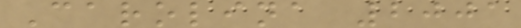Carolina 2001
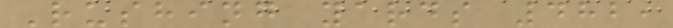Rushing yards 482,
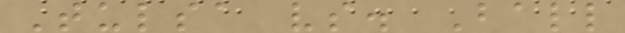Tulsa vs. Ball
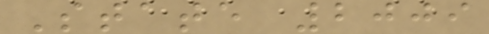State 2009
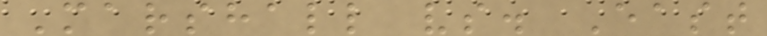Marshall vs. East
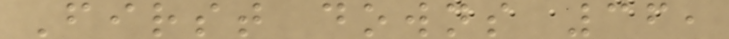First downs 36,
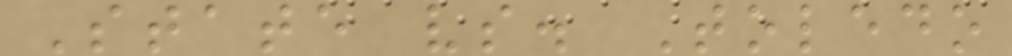State vs. Toledo
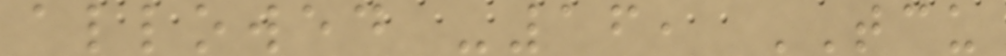allowed -16, TCU
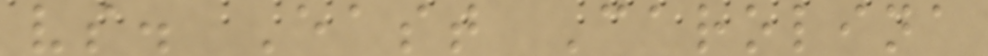vs. East Carolina
